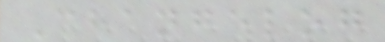Changelog
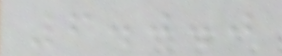6.0.0
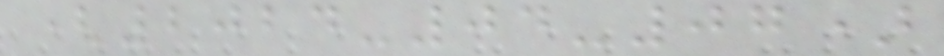(2024-04-07)
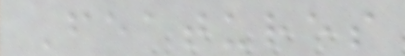Features
